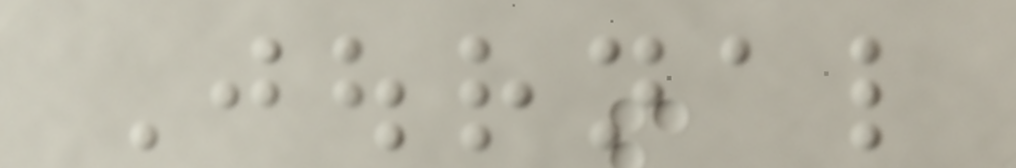Journal
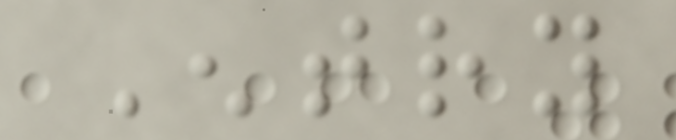Entry
